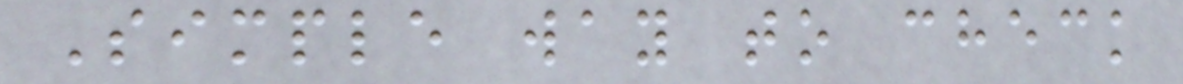Simple way to check
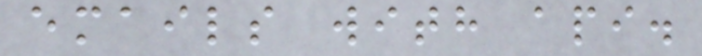emails with api.
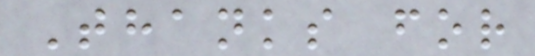Thanks for
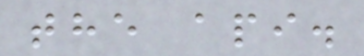the api.
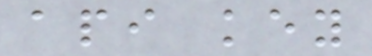api key
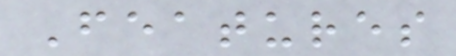Features
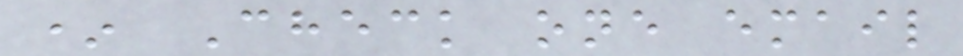* Check one email
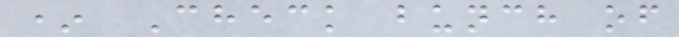* Check bunch of
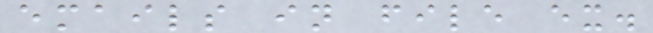emails in file ex.
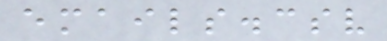emails.csv
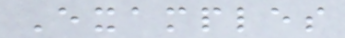Examples
